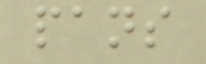pans
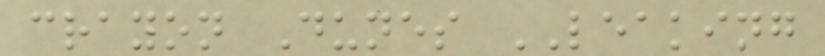crayon Dunes LEAKING
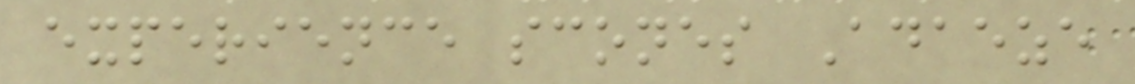experience scones Adaeze
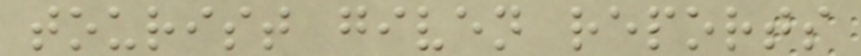tourist given reports
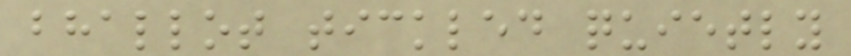bhallot tickled quietly
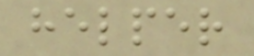helper
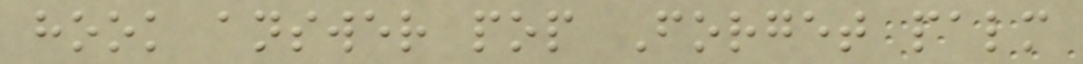hook answer pop Forget palm
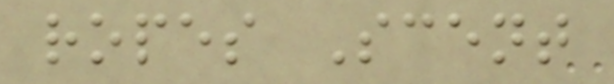ropes Scent
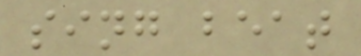sing beat
